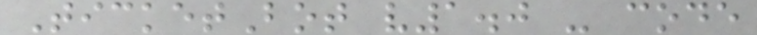TicketBot v1.0 - code
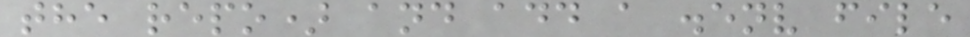the repo) and add a .env file
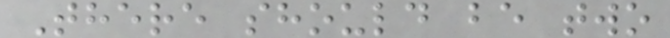There should be two
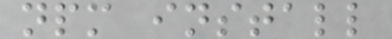npm install
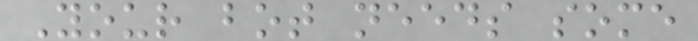Your bot needs some
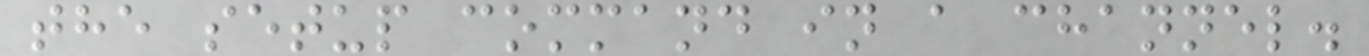the setup command in a channel.
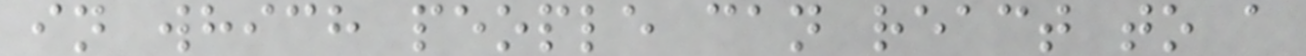in which people can react to a
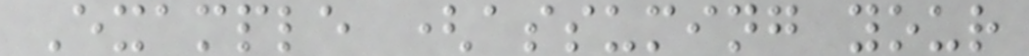Example (assuming your
